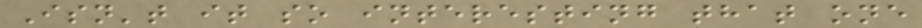Isn't it so interesting that one
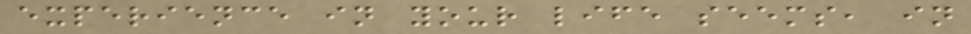experience in your life seems, in
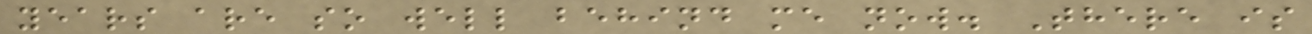years are so well behind me now. There is
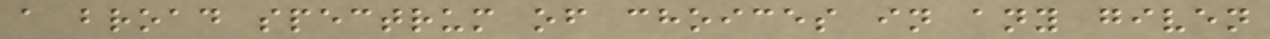a broad spectrum of choices in any given
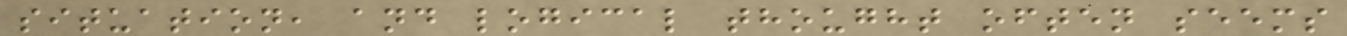situation, and logical thought often seems
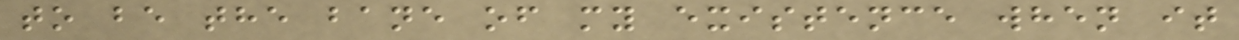to be the bane of my existence when it
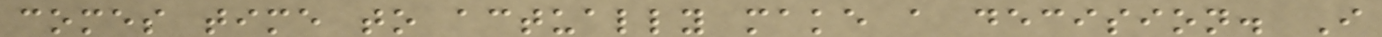comes time to actually make a decision. I
